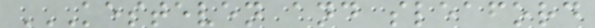KESTEVEN AND SLEAFORD
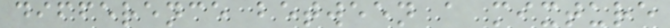difference between a mixture
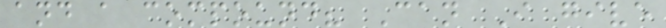and a compound? Can I give
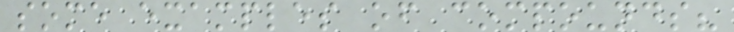some examples of compounds?
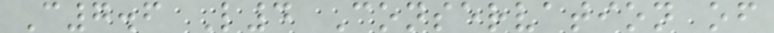C7.6 L4 Conservation of
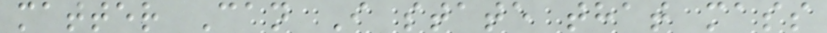matter Can I state that mass
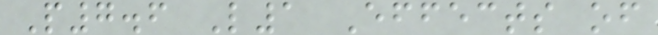P7.6 L1 Effects of
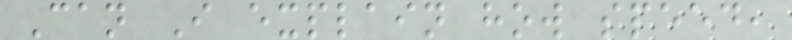Can I explain how speed,
